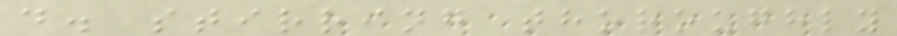d. stirring thoroughly
